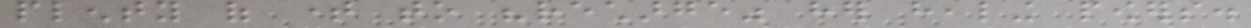plenty of time to "recharge" her healing powers.
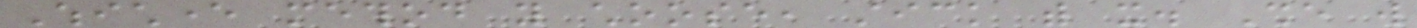Whichever method you choose, stick with it. She will
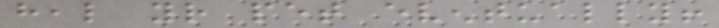heal your pet eventually!
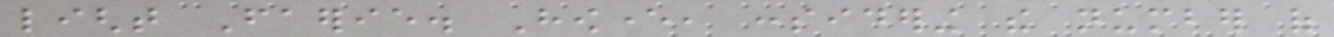light Faerie. However, considering the number of
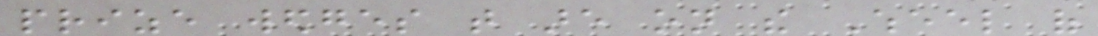prize wedges that are on the Wheel of
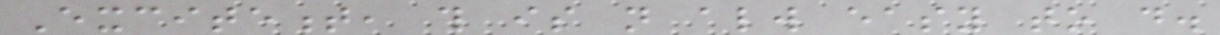Excitement, this is not always easy to do.
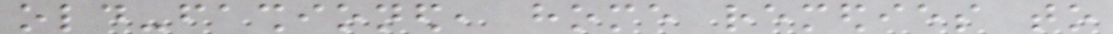old-fashioned, home remedies to
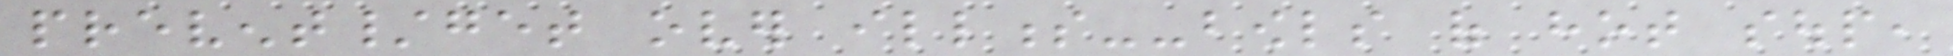prevent/get over illness--bowls of hot soup,
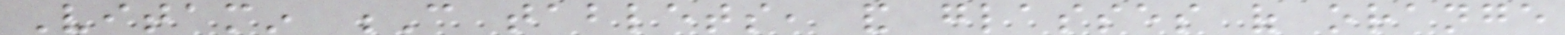Vitamin C tablets, and glasses of orange
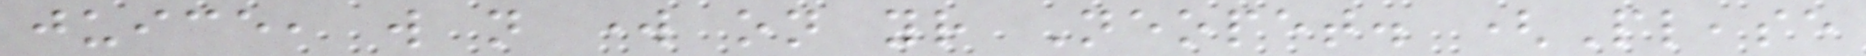juice, will not work on your Neopet. (Please
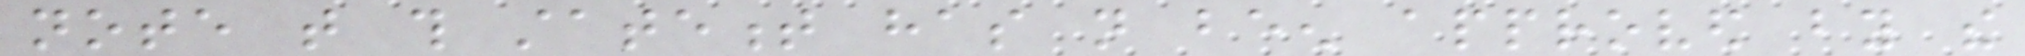note that this statement has not been approved by the
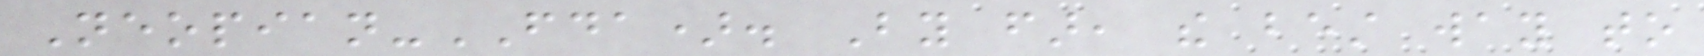Neopian-FDA). By far, the best way to
